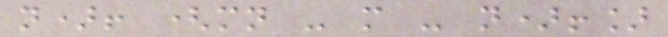n)! (mn - m - n)!]
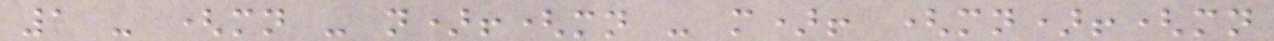1 - (mn - n)!(mn - m)! (mn)!(mn
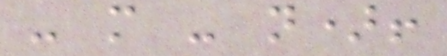- m - n)!
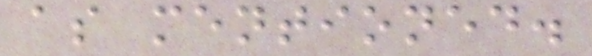as mentioned.
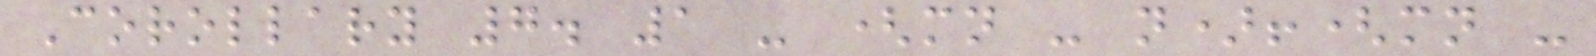Corollary 7. 1 - (mn - n)!(mn -
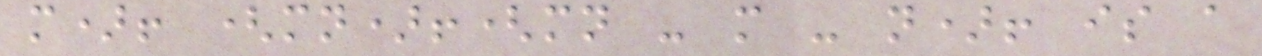m)! (mn)!(mn - m - n)! is a
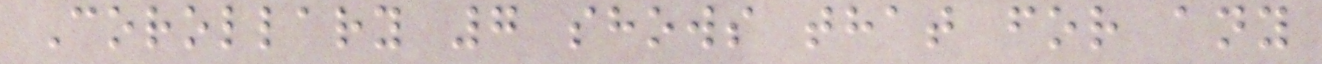Corollary 7 shows that for any
